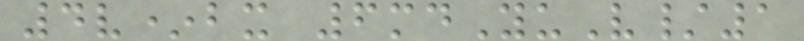4v*bx 6mdYuV/1
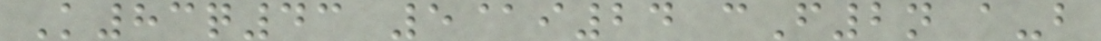K83q43 5@i24 cF2n a-b
